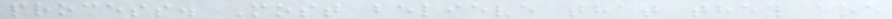process. Most believe that they are
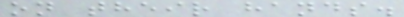on their hands.
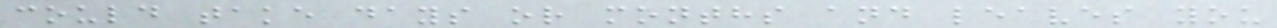could take days or months and leaves you
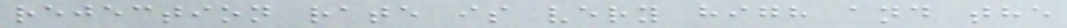rejection rate is very high and the
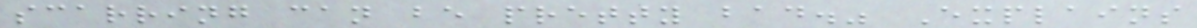scarring can be pretty bad." Explains
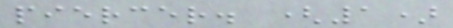piercer. (1)
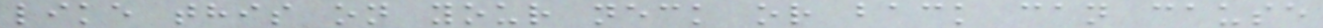like this on your neck or back can cause
